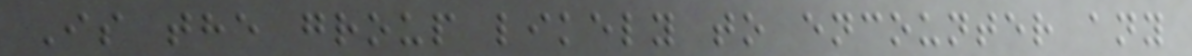Is the group likely to encounter any
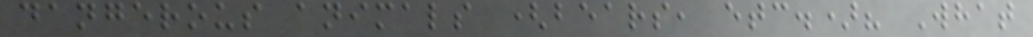dangerous animals (bears, etc.)? What
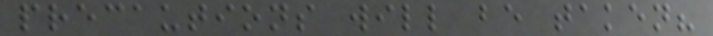precautions will be taken?
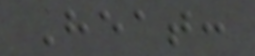Heat:
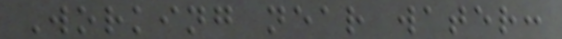Working near water:
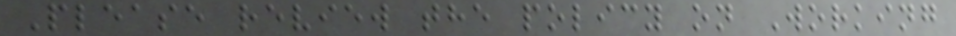Please review the policy on Working
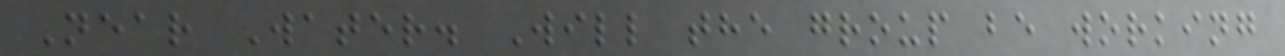Near Water. Will the group be working
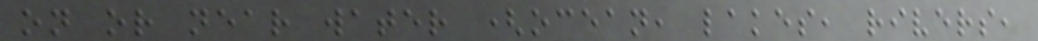on or near water (ocean, lakes, rivers,
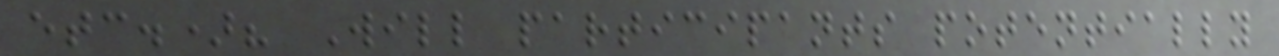etc.)? Will participants potentially
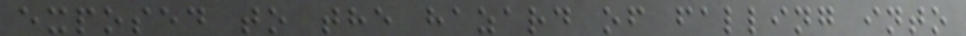exposed to the hazard of falling into
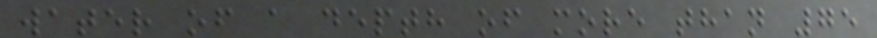water of a depth of more than 75
